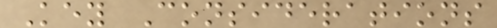Key Considerations
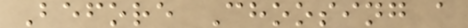Before Choosing a
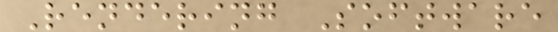Rendering Software
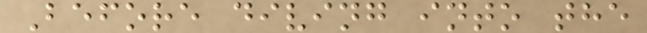Before diving into the
